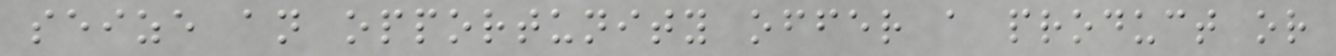seize an opportunity offer a product or
